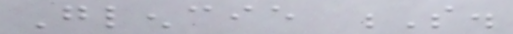Glencie S.
